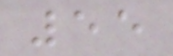55
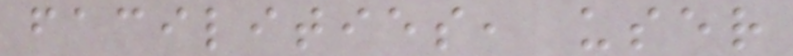facilities, user
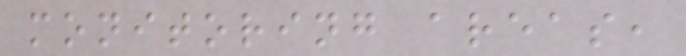monitoring areas,
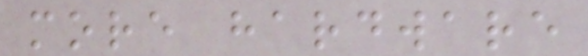more hardware
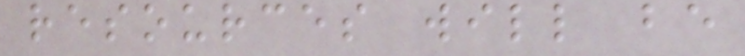resources will be
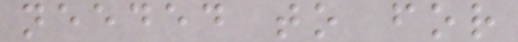needed to for
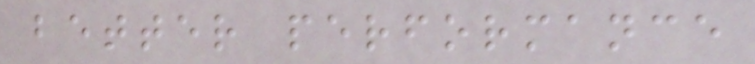better performance
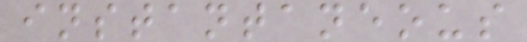instantaneous
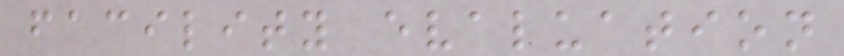facility evaluation
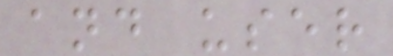and user
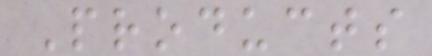Products
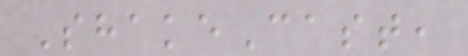ShakeCast,
